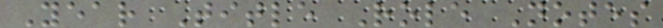Year Title Role Notes
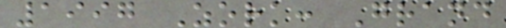1997 Zork: Grand
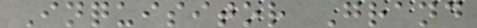Inquisitor Grand
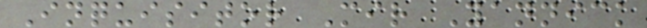Inquisitor Mir Yannick
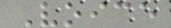Voice
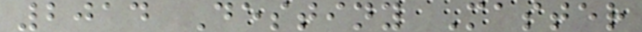2014 Destiny Master
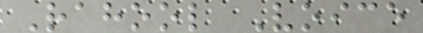Rahool Voice
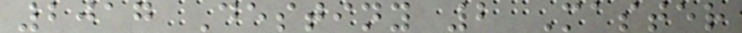2017 Destiny 2 Master
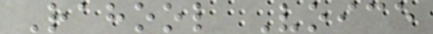Rahool Voice
